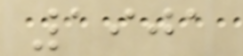1901
